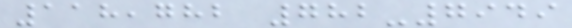118,782 782-7949
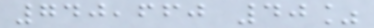740,660 40%
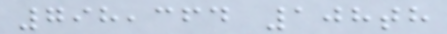798,364 108th
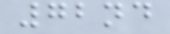72nd
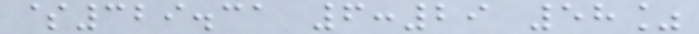$329.31 6:29 58%
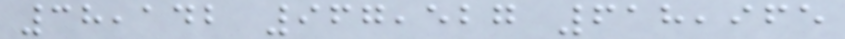38,142 967,527 618,965
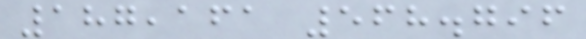187,161 568.796
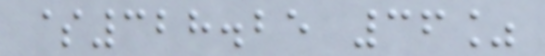$328.25 36%
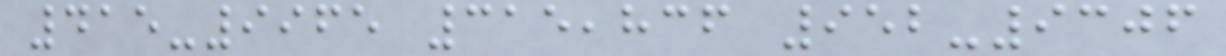415-9965 315,836 952-9306
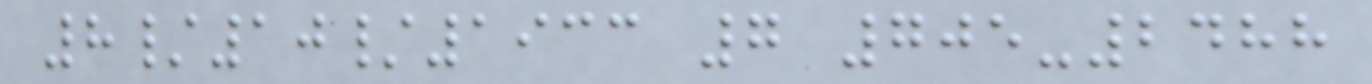8/10/1933 7 705-2488
